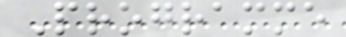Programme
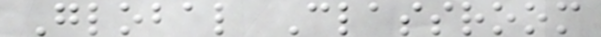Global Classroom
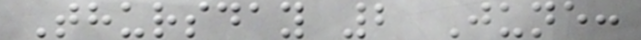Thursday 2 June:
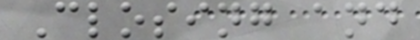Closing and
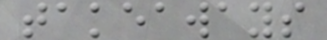takeaways
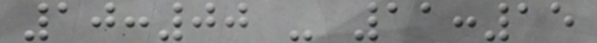10:00 - 11:15
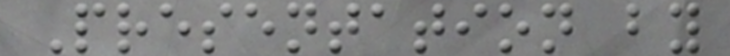Presentation by
